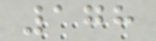178
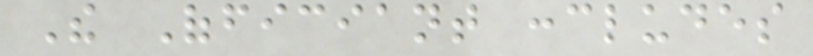The Officiant concludes
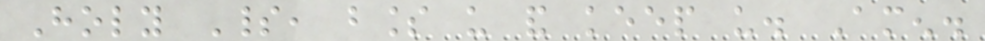Holy Spirit, bless us and keep us. Amen.
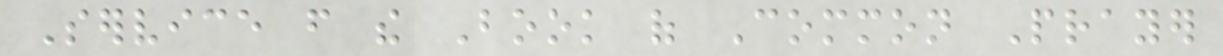Service from the Book of Common Prayer
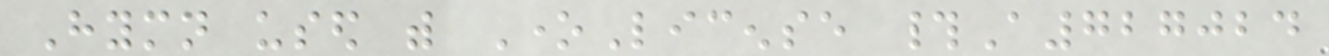Hymn used with OneLicense #A727024
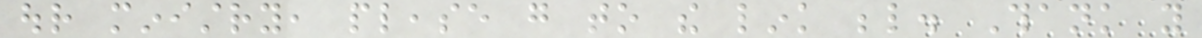our ministry, please go to the link below. Thank you
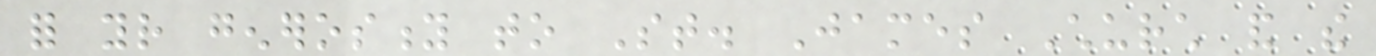for your generosity to St. James Church and the
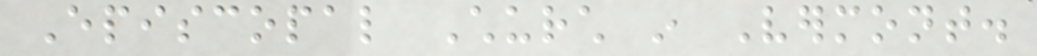Episcopal Church in Vermont.
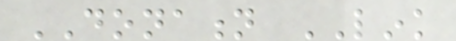DONATION LINK
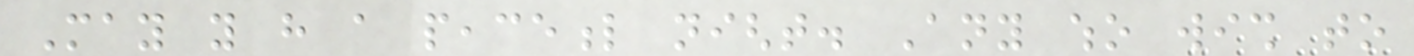May you have a peaceful night. Any who wish to
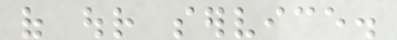of our service.
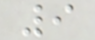9
